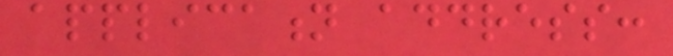application address:
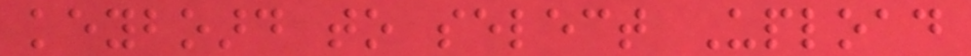keyboard to select Upload
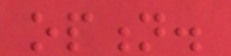option.
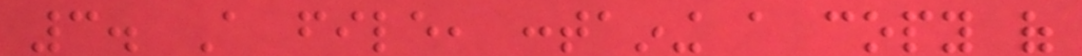3. A file, containing a copy of
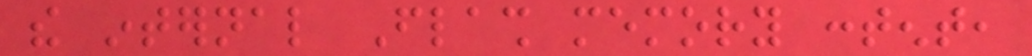the internal Flash memory content,
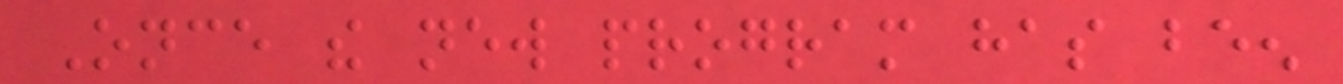Once the new program has been
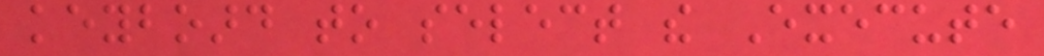keyboard to select the Execute
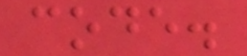code.
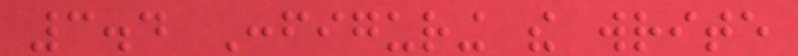3.4 Configuring the write
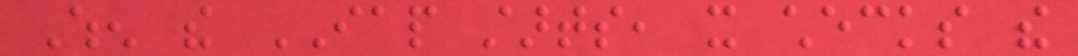When the IAP starts, it checks the
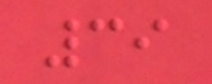39
